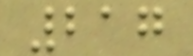217
